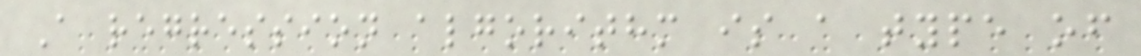A regression algorithm is a type of
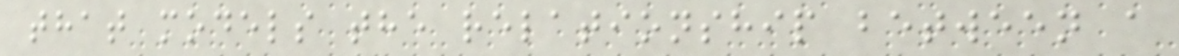that models the relationship between a
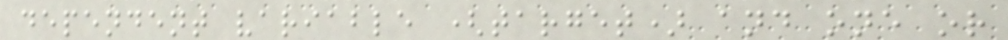dependent variable (target) and one or
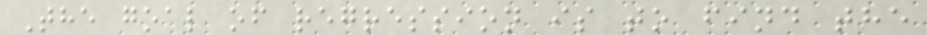The goal of regression is to find the
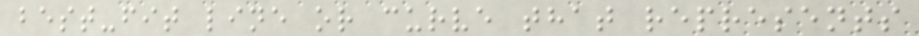best-fit line or curve that represents
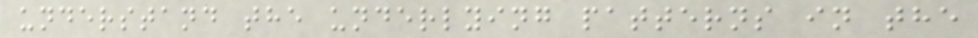understand the underlying patterns in the
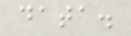data.
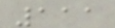111
